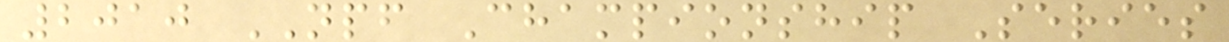2010 NPF Championship Series
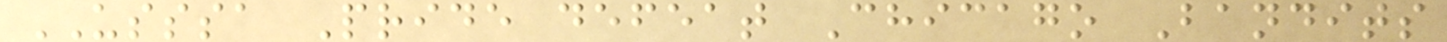USSSA Pride defeat Chicago Bandits
